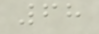68
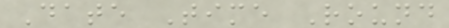Date Time Round
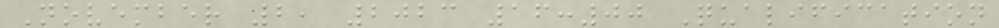November 2, 2023 16:00 Qualification
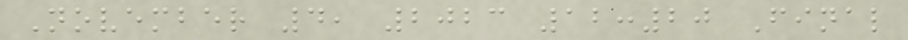November 4, 2023 12:20 Final
